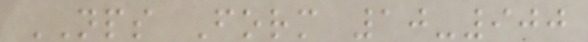NPS Form 10-900
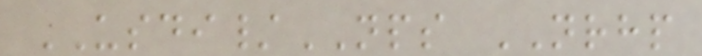USDI/NPS NRHP
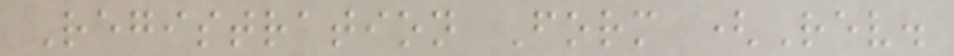Registration Form (Rev.
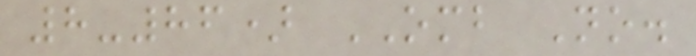8-86) OMB No.
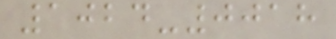1024-0018
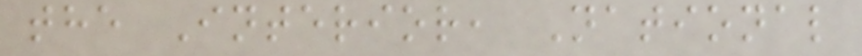the Interior, National
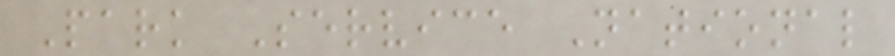Park Service National
